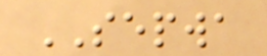SEPWA
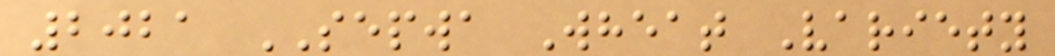2021 SEPWA Wheat Variety
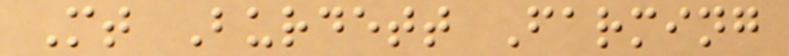Mt Burdett Farming
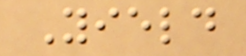Yield
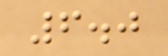6.0
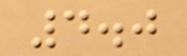4.0
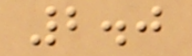2.0
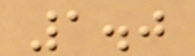1.0
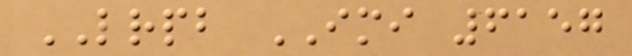LRPB IMI 6157
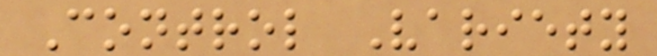Control Variety
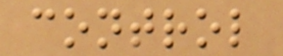control
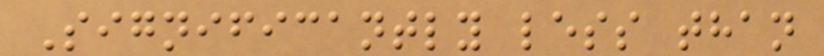Significantly less than
